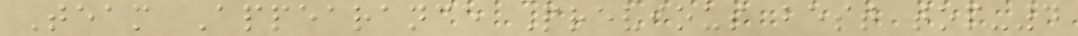Team Appearance Previous best top-4
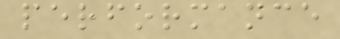performance
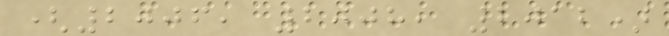(2006, 2008, 2012)
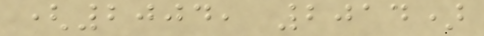(2004, 2014)
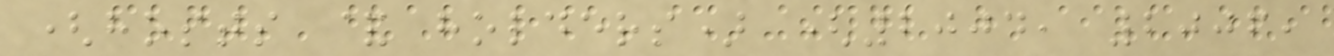(hosts & holders) (2004, 2006,
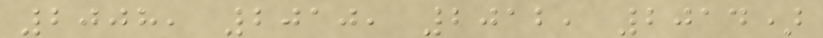2008, 2010, 2012, 2014)
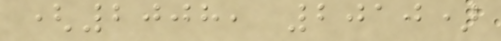(2008, 2010)
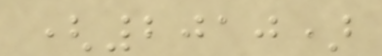(2010)
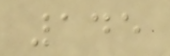145
